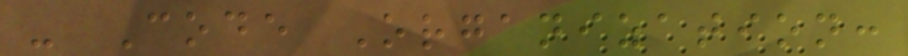- Code Organization:
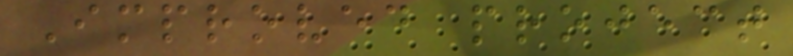Improved project
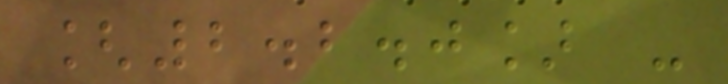[2.2.0] -
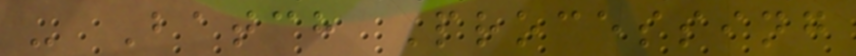- Batch Processing
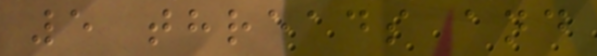5 threads and
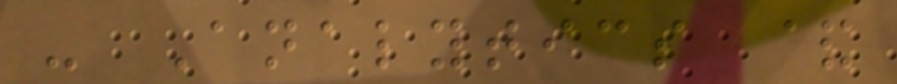- Analytics &
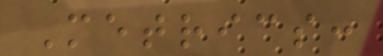Metrics:
